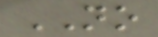NO
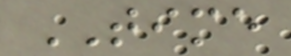TIME
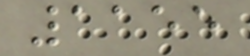1155
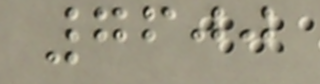7600
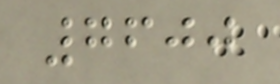7600
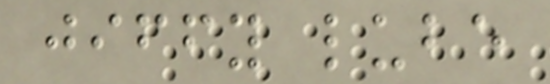jiffy lube
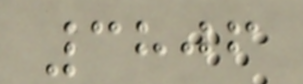3806
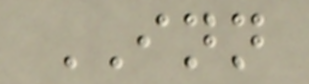INN
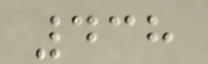438
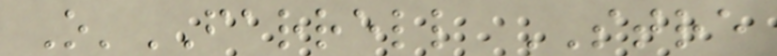O'FARRELL STRE
